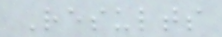Results
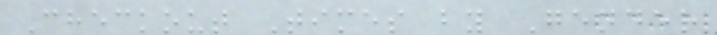Checkout Times by Gender
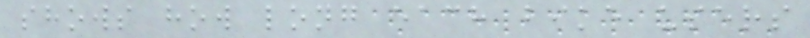shows how long each bike users
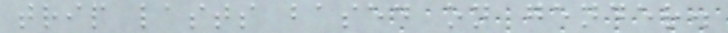trip lasts based on gender.
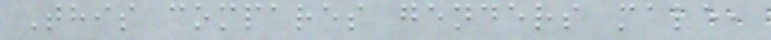This compares genders male,
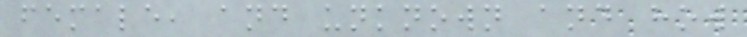female, and unknown and how
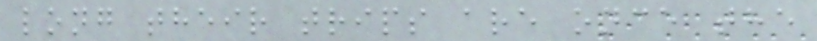long their trips are once the
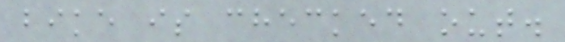bike is checked out.
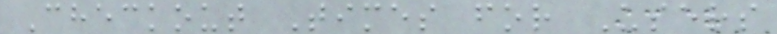Checkout Times for Users
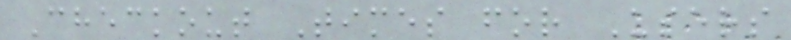Checkout Times for Users
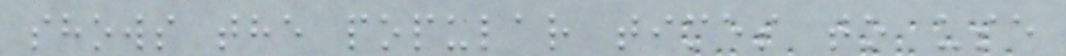shows the popular times to use
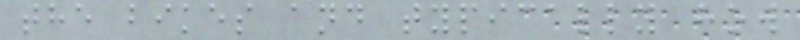the bikes and typically how
